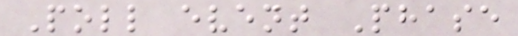Poll event Phase
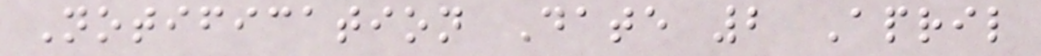Notification Date 2 April
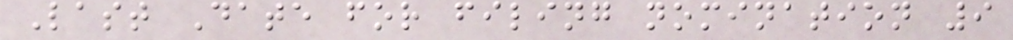Last Date for filing nomination 9
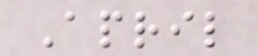April
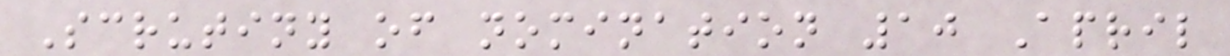Scrutiny of nomination 10 April
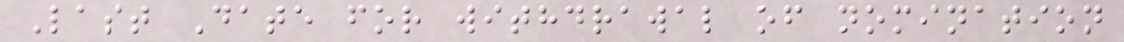Last Date for withdrawal of nomination
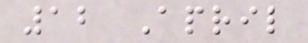12 April
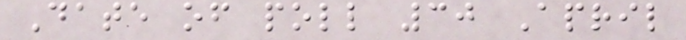Date of poll 30 April
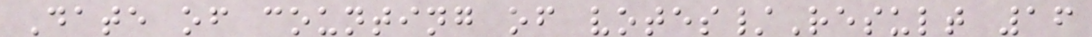Date of counting of votes/Result 16
